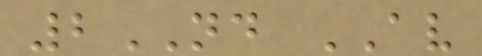2ND AV
